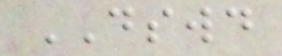DSWD
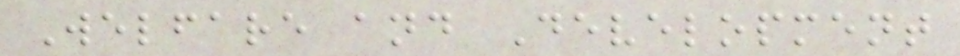Welfare and Development
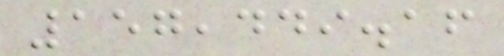157,449.16
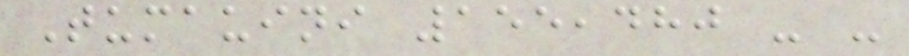Tumauini 155,480 - -
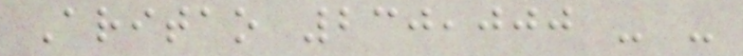Aritao 230,000 - -
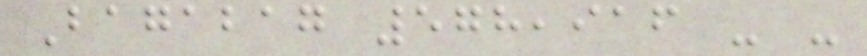Bagabag 578,916 - -
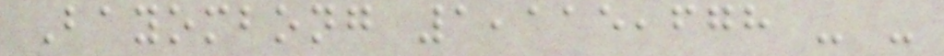Bayombong 1,115,678 - -
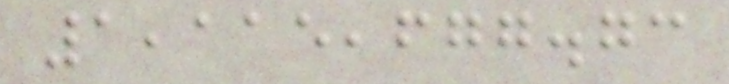1,115,677.73
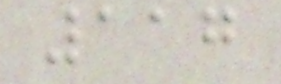117
